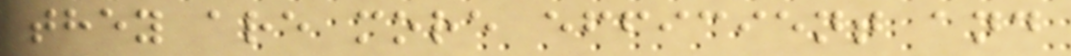they are more efficient and
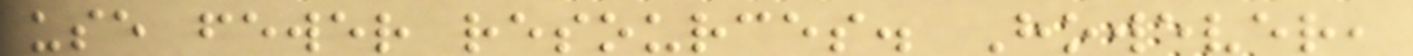use fewer resources. However,
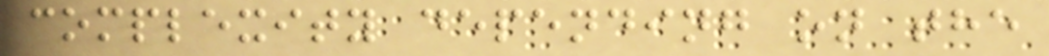complexity depending on the
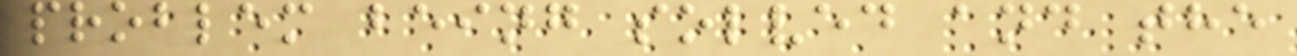problem being solved and the
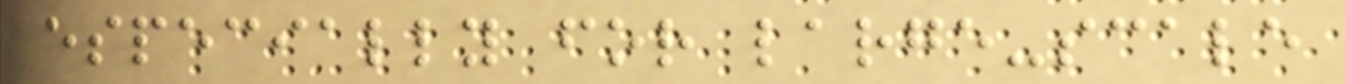especially for large-scale
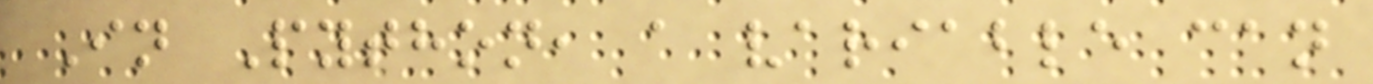In Python, a variable can
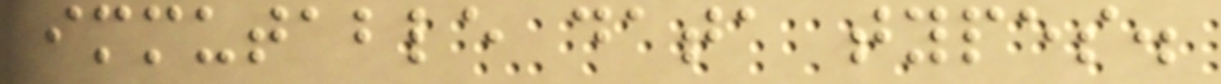immutable data types.
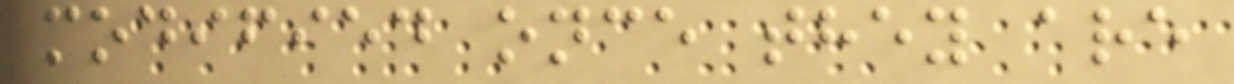modified once they are
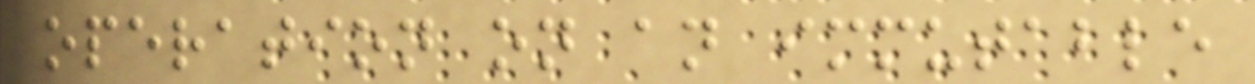operation on an immutable
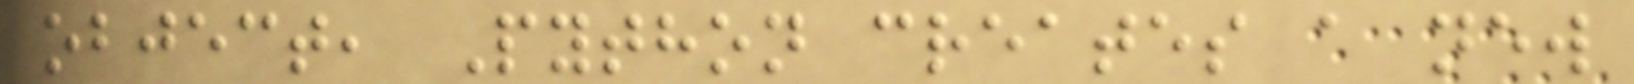object, Python creates a new
